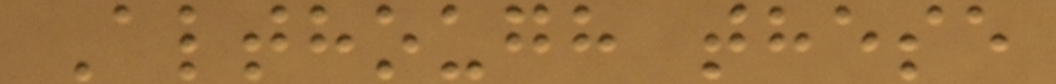Although these
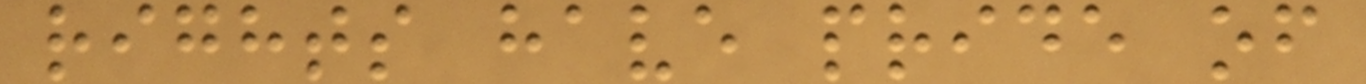rights have pride of
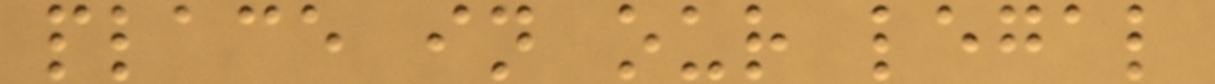place in our legal
